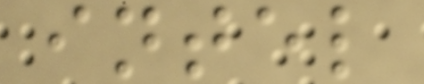intel
